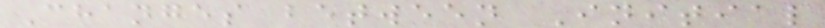Changes between Initial
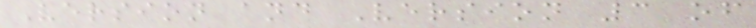Version and Version 3 of
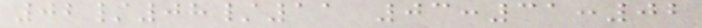02/08/11 03:31:02
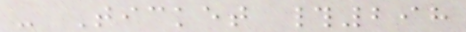- Ticket #298
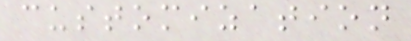customization
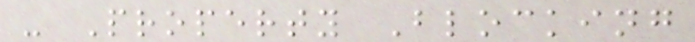- Property Blocking
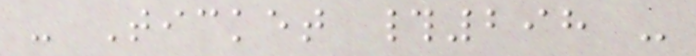- Ticket #298 -
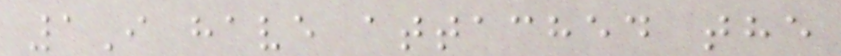1I have attached the
